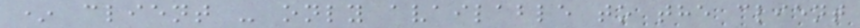* client - only available to the client
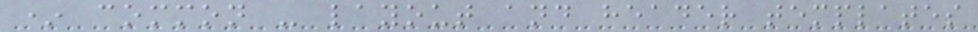* common - layout and header templates
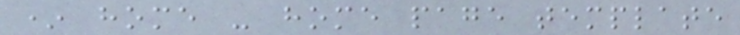* home - home page template
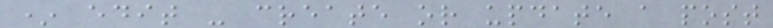* edit - create or update a post
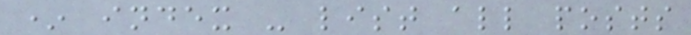* index - list all posts
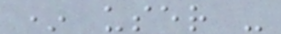* user -
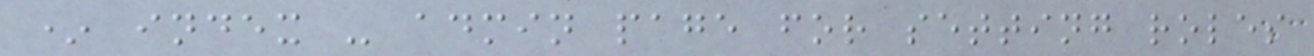* index - admin page for setting roles
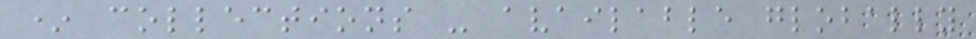* collections - available globally
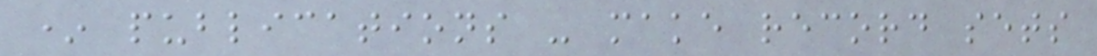* publications - make record sets
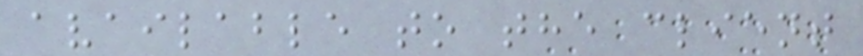available to the client
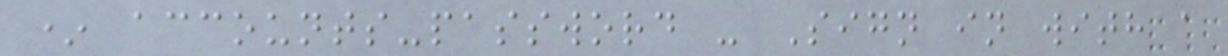* accounts-password - Sign in with a
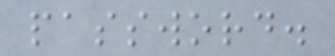password.
